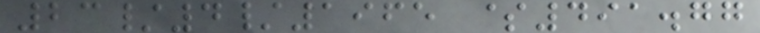23/4/1965 $491.77
